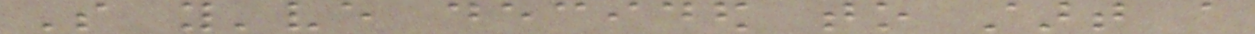So you've decided to start a
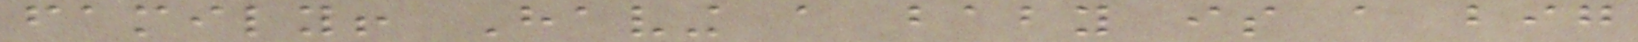family! Having a baby is a big
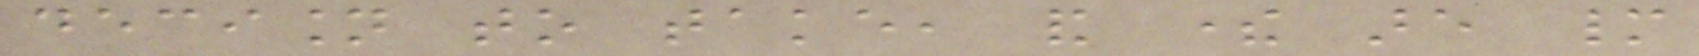decision to take, and there are many
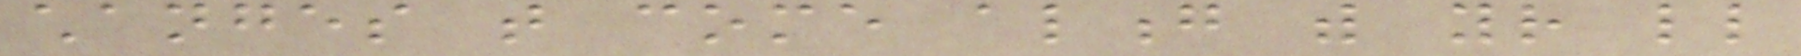changes that come along with your little
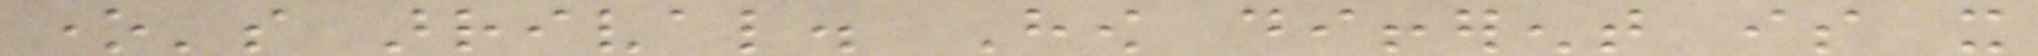one's arrival. How different is it
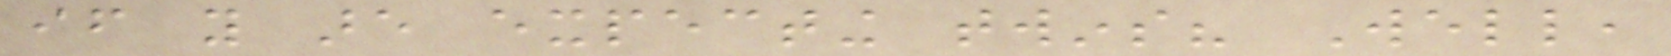if you are expecting twins? Well,
